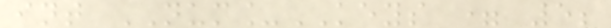int NUM_KEYS = 5;
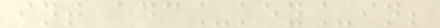int adc_key_in;
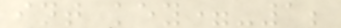int key=-1;
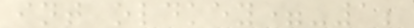int oldkey=-1;
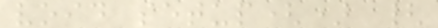void setup() {
